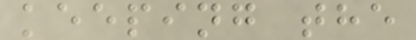keeping the
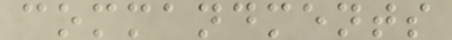commandments
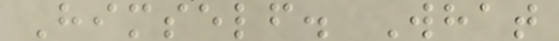Himself. What
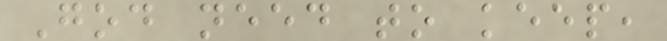God need to keep,
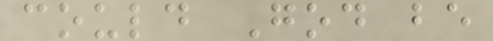could God be
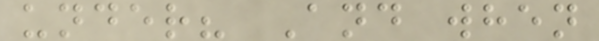under? And when
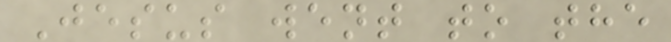Jesus went to the
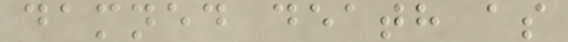damned death as
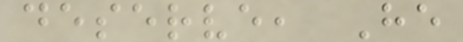deserve, He
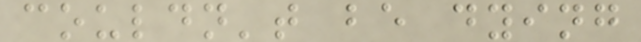couldn't be dying
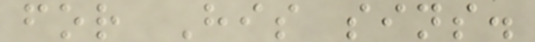for His sins.
